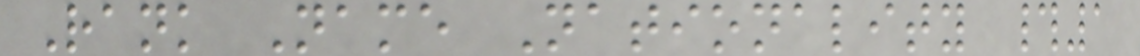Rank Name Nationality #1
